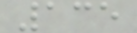135
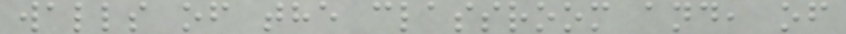walls of the classroom and, of
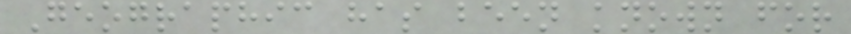Geographic has been known for
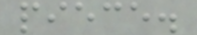piece.
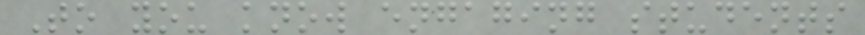To you know engaging students
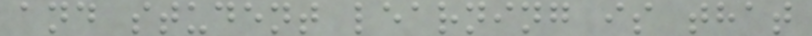and student learning is that
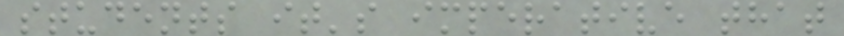students it's imperative that
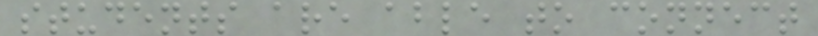students are able to connect
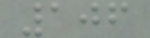106
